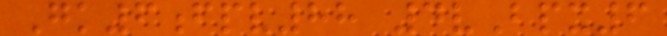Gk6fpv88 4vBpx6
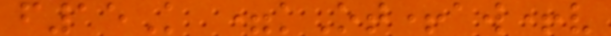f15K =kOt+aw+v
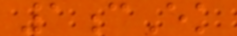1cEk
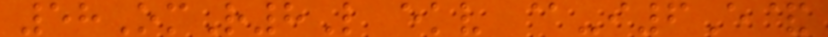58OmR8L ekv @-i6E&
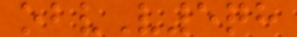obvV5qh
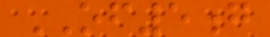OF5g
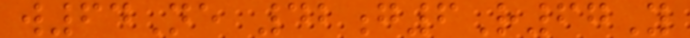w64Ne 42g6R67Y
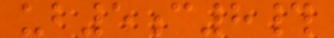ub5c8#
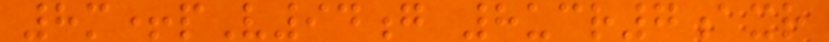8m+pV94g 8ucr7axr
